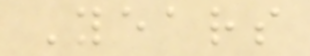Years
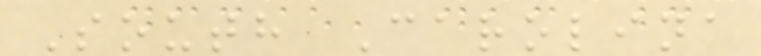South Carolina
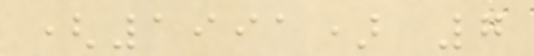(1991) 7
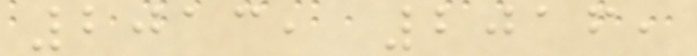2013, 2016,
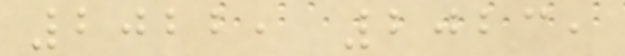2022, 2023,
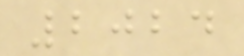2024
